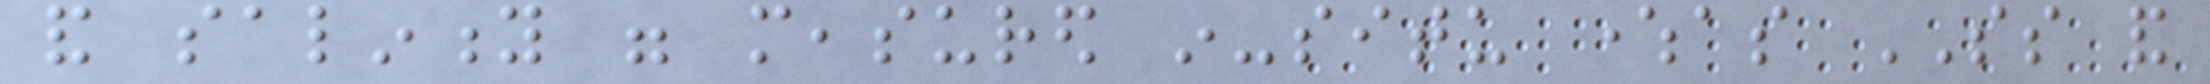and salinity were measured in-situ whereas SS and
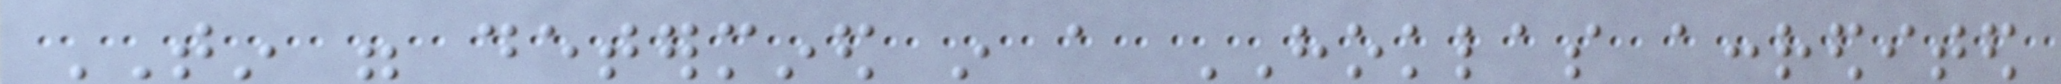TIN were determined in a HOKLAS accredited
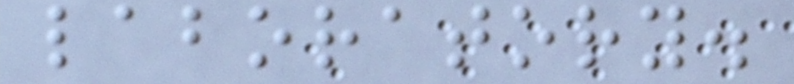laboratory.
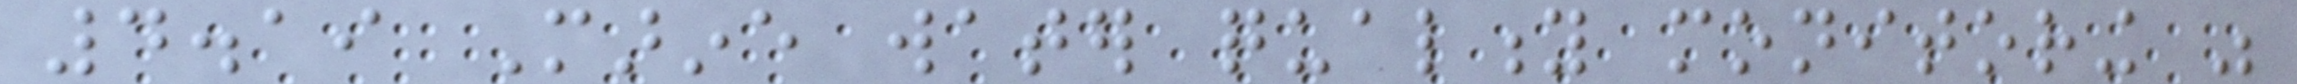4.19 Marine water quality monitoring was
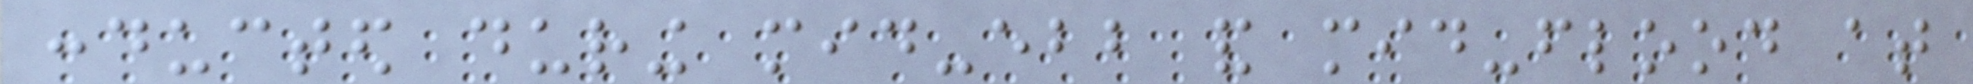conducted during mid-ebb and mid-flood at
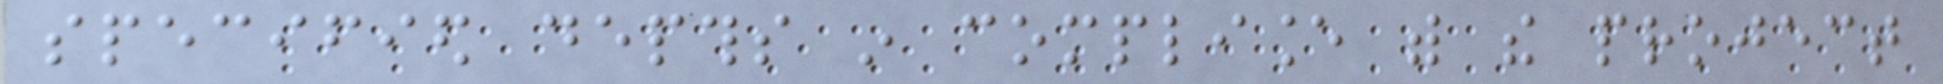specified depths in compliance with the project
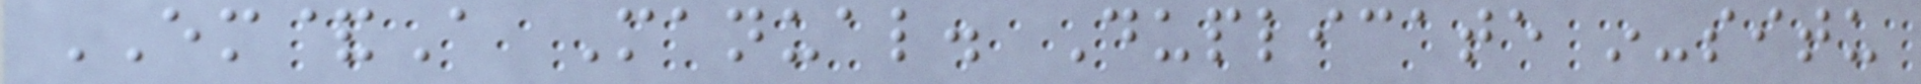EM&A Manual. Duplicate in-situ
